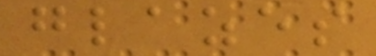glazes
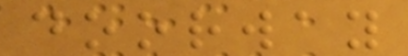doorway
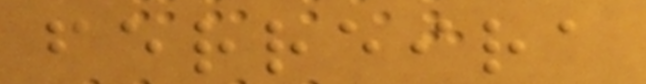ferreira
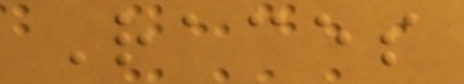Races
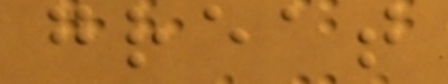great
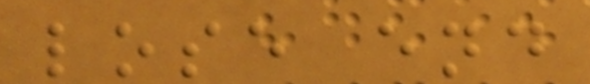lose end
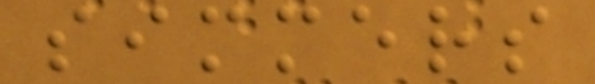simmers
